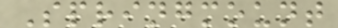Springmount
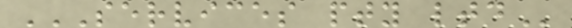SERVICES PTY LTD
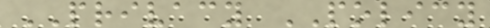PRIVACY POLICY
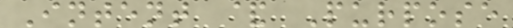Intent & Purpose
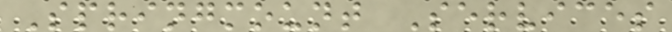Springmount Services
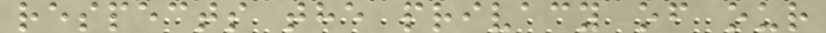respects the privacy of our
